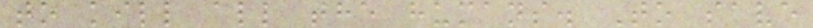to kill all the humans. To save
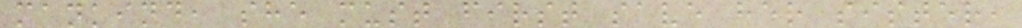mankind, she must first save her sister,
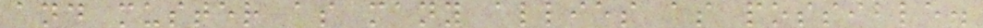and muster as many allies as possible.
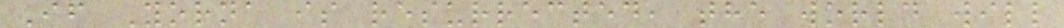If Yorna is resurrected, the world will
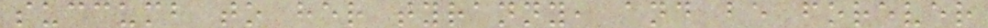succumb to her tyranny, and be forever
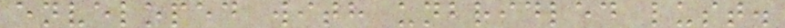enveloped with unbridled lust.
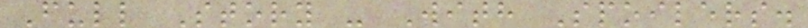Full Story - With Spoilers.
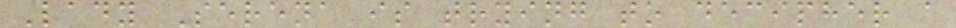Lady Serena is trying to decipher a
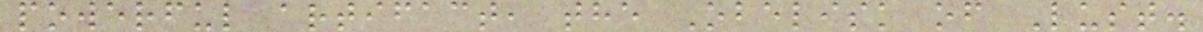powerful artifact, the Obelisk of Lust.
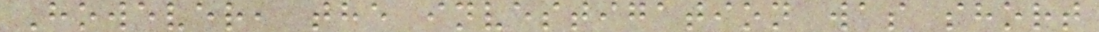However, the investigation was short
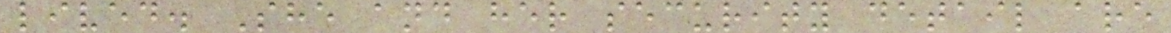lived. She and her security detail are
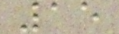15
